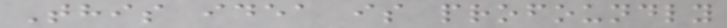This idea is profoundly
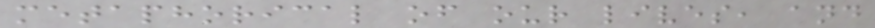metaphorical of our lives, and
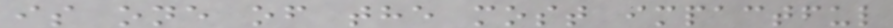is one of the most impactful
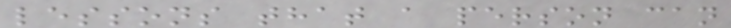lessons that a person can
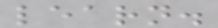learn.
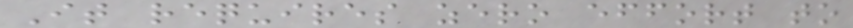It requires zero effort to
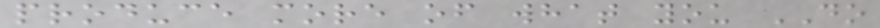produce more of what you DO
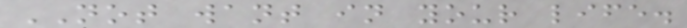NOT want in your life.
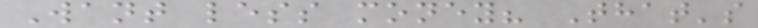Want less money? That's
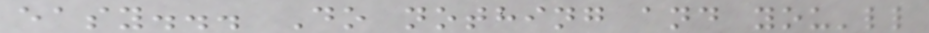easy... Do nothing and you'll
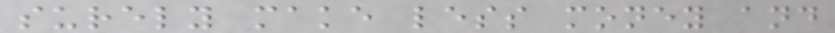surely make less money and
